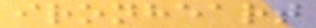ironheart
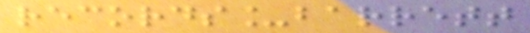records_barrett
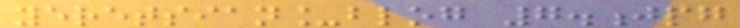yeretsian_blog 7.jpg
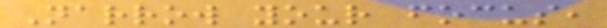Narrow your focus,
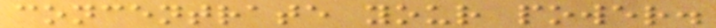concentrate your power.
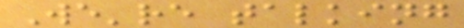We're talking
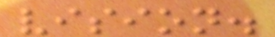vision.
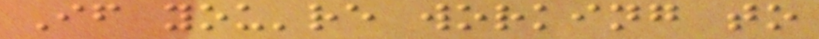If you're working to
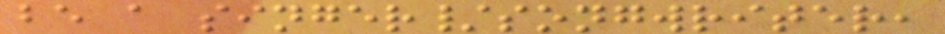be a singer/songwriter,
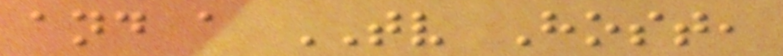and a TV Host,
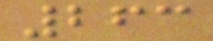263
